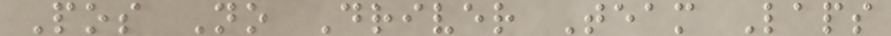Pos No Driver Team Laps
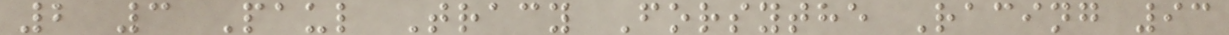2 3 Paul Tracy Forsythe Racing 93
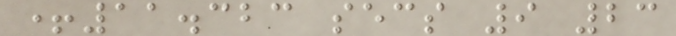+11.323 secs 9 23
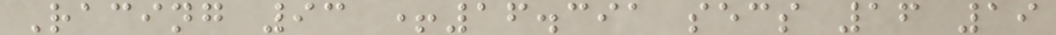Racing 93 +16.391 secs 16 19
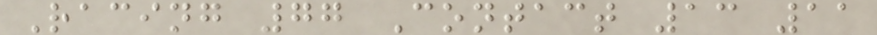Racing 77 Contact 13 11
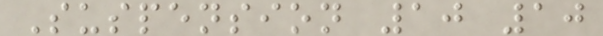Suspension 10 10
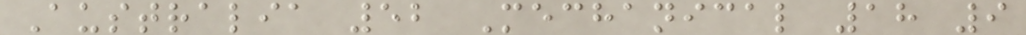Australia 52 Mechanical 18 9
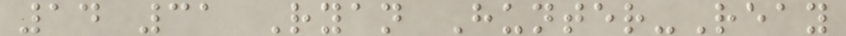14 31 Ryan Hunter-Reay
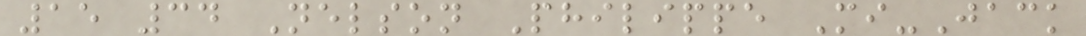15 34 Nelson Philippe Mi-Jack
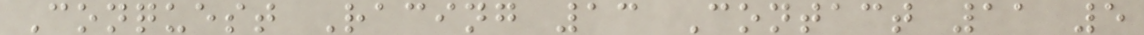Conquest Racing 13 Contact 11 5
